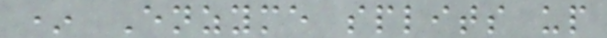* Enzyme splits up
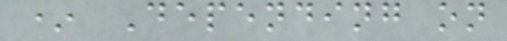* Depending on
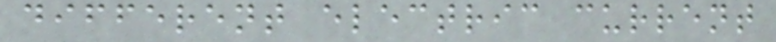different electric current
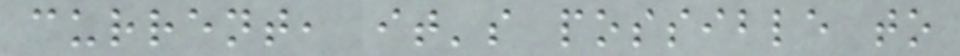current, it's possible to
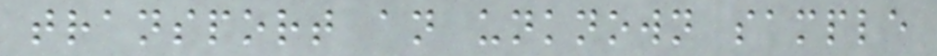transport an unknown sample
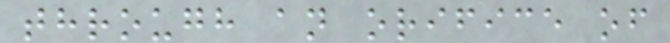through an orifice of
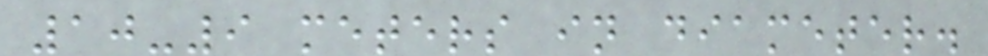10-9 meters in diameter.
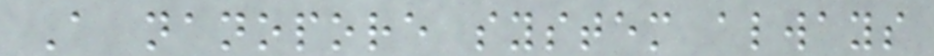A nanopore system always
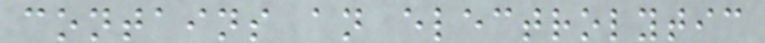contains an electrolytic
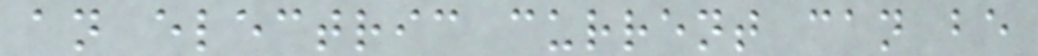an electric current can be
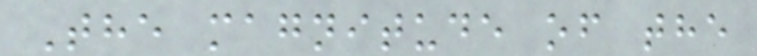The magnitude of the
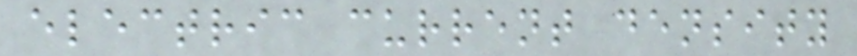electric current density
